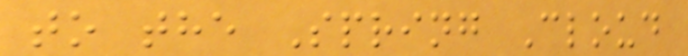to the Spring Cloud
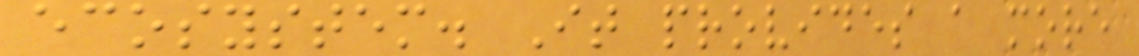ecosystem. It provides a more
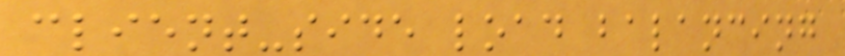client-side load balancing
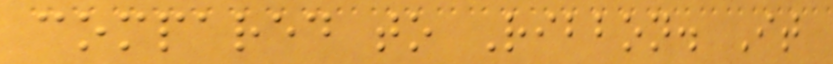compared to Ribbon. It
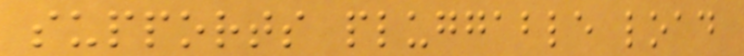supports pluggable load
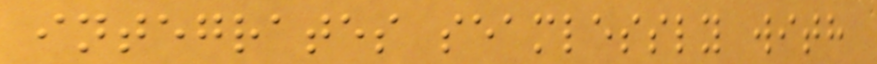integrates seamlessly with
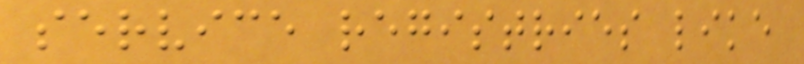service registries like
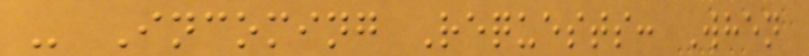- Incoming Requests: When
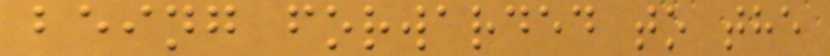being forwarded to the
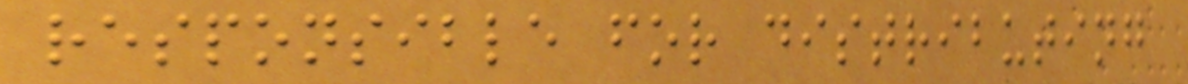responsible for distributing
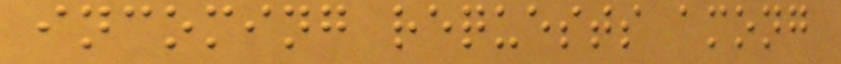incoming requests among
